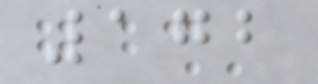172
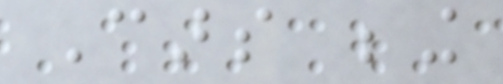Cars being
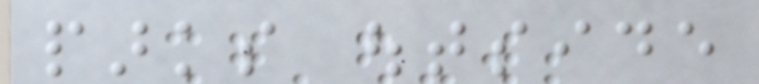parks outside
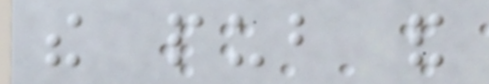the pub and
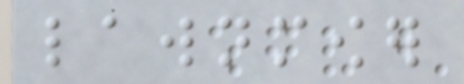lawnmower
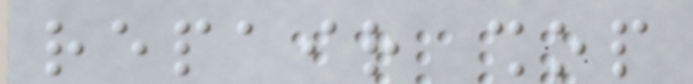repair shop
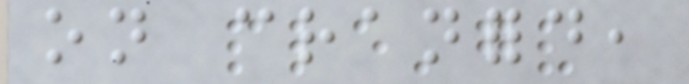on cranford,
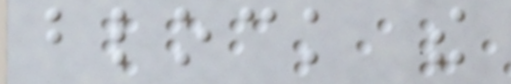block the
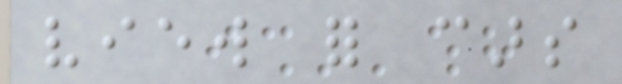view for cars
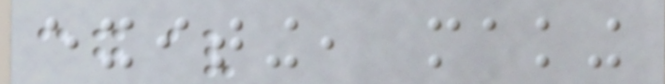exiting, making
